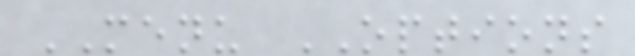MENU OPTIONS
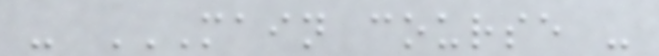- MAIN COURSE -
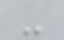-
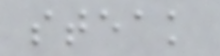steak
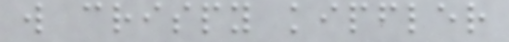w crispy kipfler
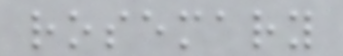rosemary
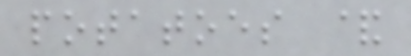potatoes &
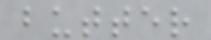butter
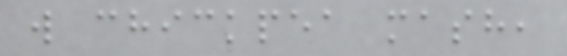w chickpea mash,
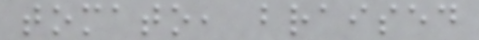tomato, braised
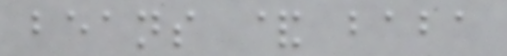beans & baba
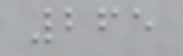265
